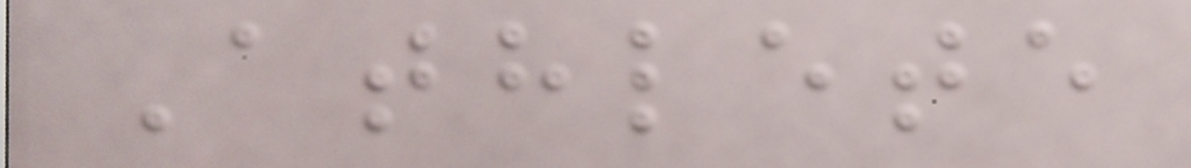Athlete
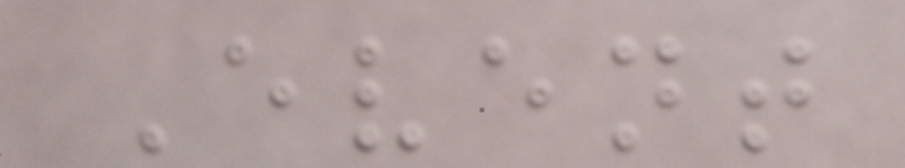Event
